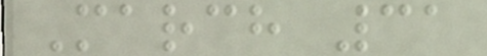March 31
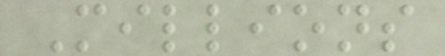Millions
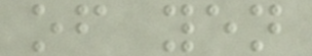of yen
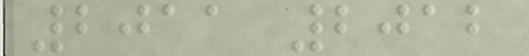2011 2012
